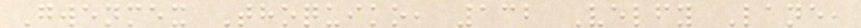Gwenmex Thoquiko, 132 Velfy Lane,
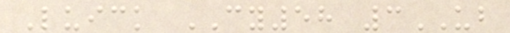Luick CY58 3UB
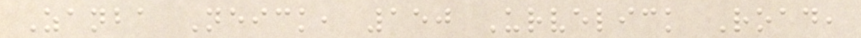Zanba Neick, 150 Urvelick Road,
